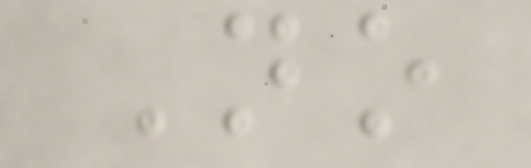No
